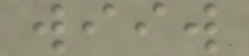wiiw
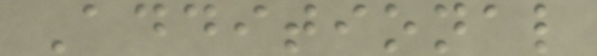Additional
